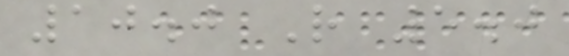10.0 R 5.0
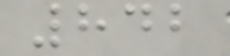842
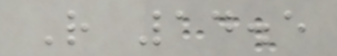R 14.5
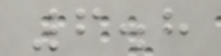6.8
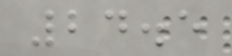24.5
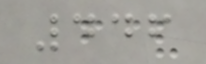446
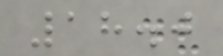18.0
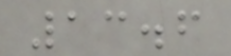13.6
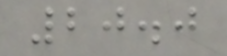20.0
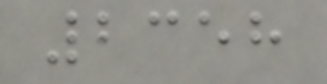2358
